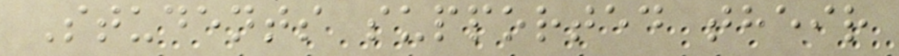Students supported their
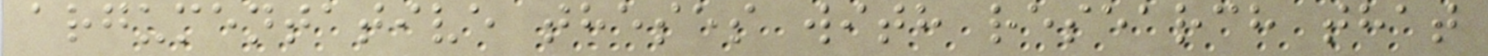argumentative theses with research that
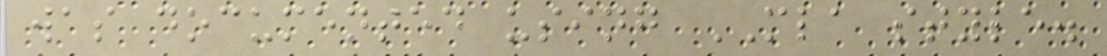was documented using MLA style.
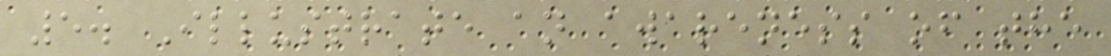5. Illustrate an awareness of the
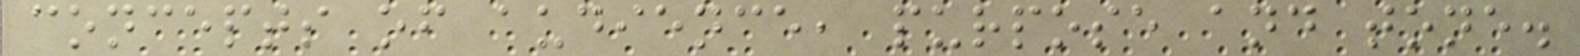concepts of audience, purpose and tone.
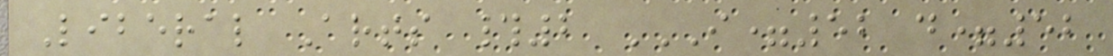Liberal Arts #2 I=52 D=52
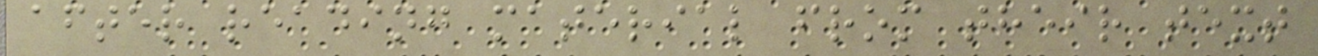after reading material from their text
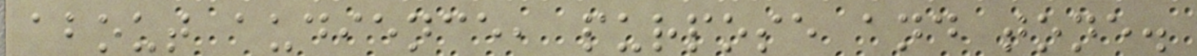about audience, purpose and tone.
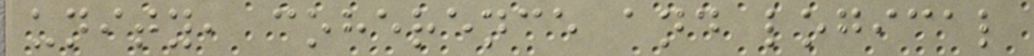unity, coherence and logical
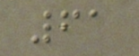61
